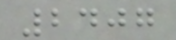2407
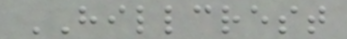HILLCREST
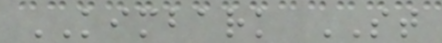KIMBARK ST
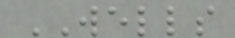WELLS
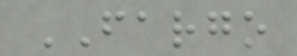FARGO
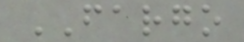FARGO
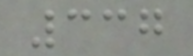337
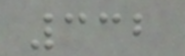332
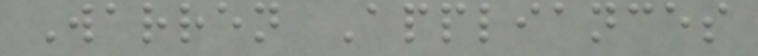Warren Appliances
